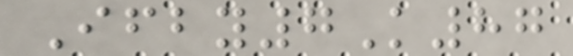Ifby7K87
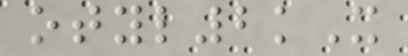otyl2kX
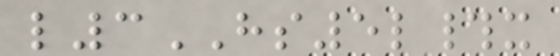l3HS5l#x
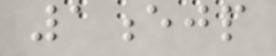1ejp
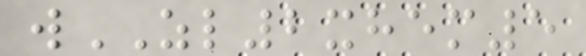wZL2xhem5
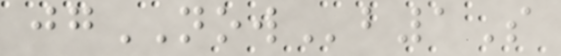jgNOWb1S
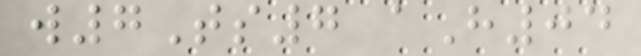w7Ts7 aH04
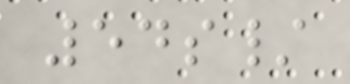54s/
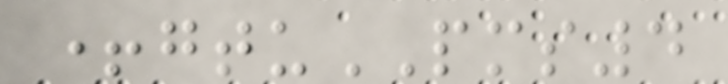+gtuPMS4
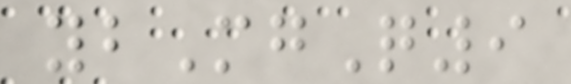ybMgQ9
